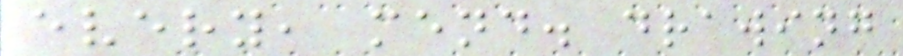every, mend. drawing
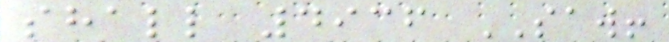shall 4936 SAW!
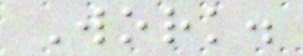Work.
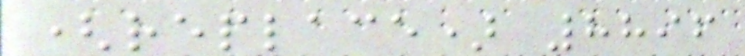(replace) 8896
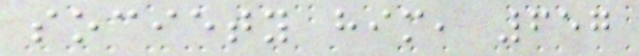society him, 657
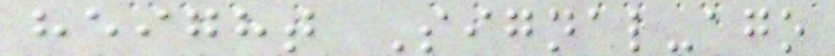height Signal-ago
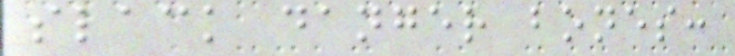slack danger bones:
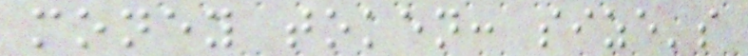money token: size's
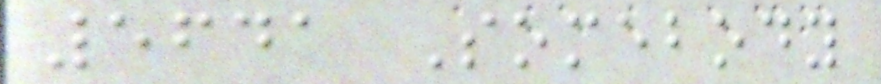5641 Somebody
